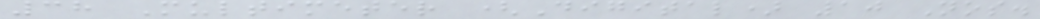38 Multimeter (Digital) 10 Nos.
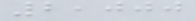2,000
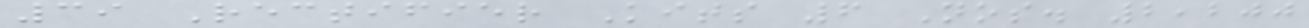39 Rectifier Kits 6 Nos. 2,200
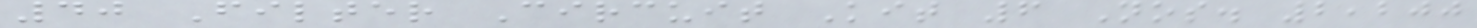40 Filter Circuit Kit 6 Nos. 2,200
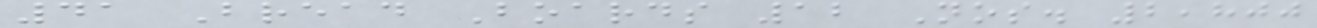41 Bread Boards 12 Nos. 2,800
